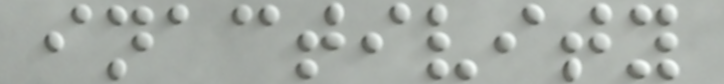inactivity
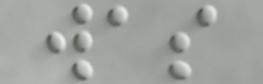was
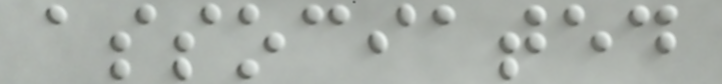associated
